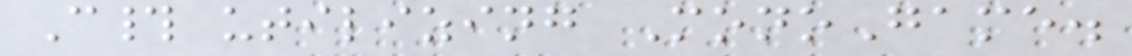C# utilizing MonoGame.
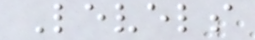Levels
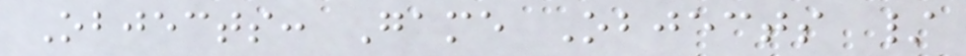Objects: Game Objects /
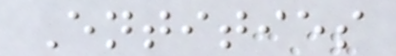Entities
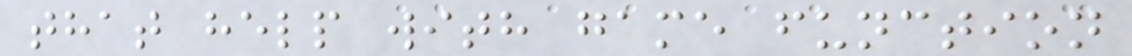that help with game function
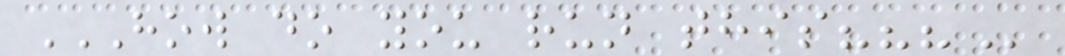HOW DO YOU RUN THIS???
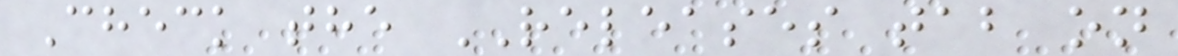Check the RELEASES tab on
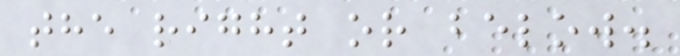the right or below.
